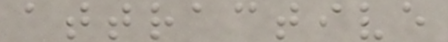attractive
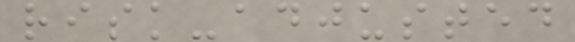risk-adjusted
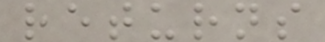returns
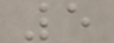5
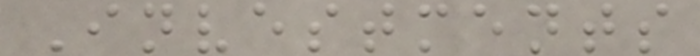Investments
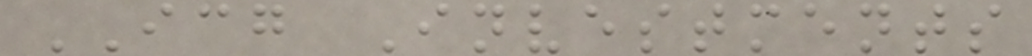ICG Investments
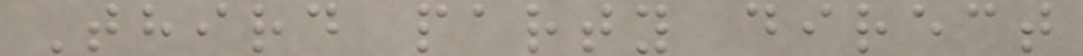Third party direct
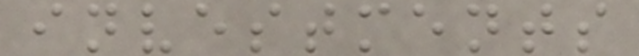investments
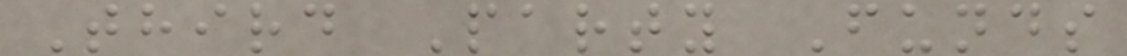Third Party Funds
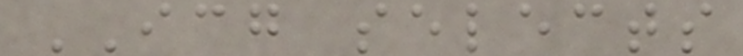ICG selects
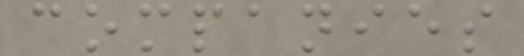companies
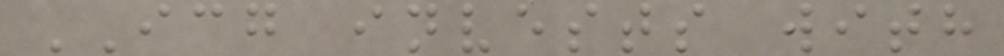ICG invests with
